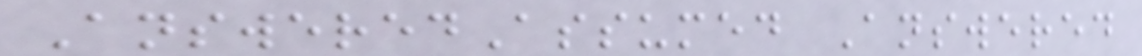AnsweredAssumed Answered
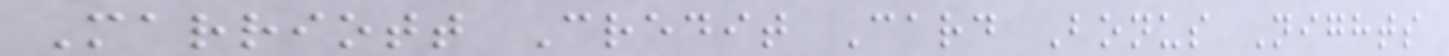Marriott Credit Card Bonus Nights
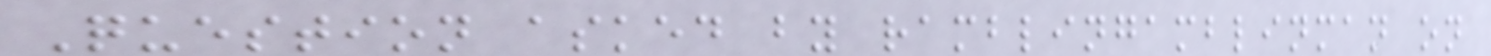Question asked by ramblingamblinman on
